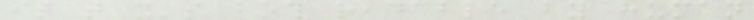is that it's both readable by human
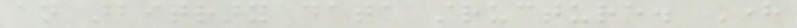an arbitrary data structure. Here
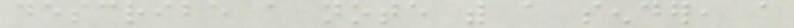describe a note with a sender, a
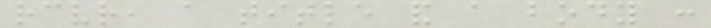receiver, a title and a body :
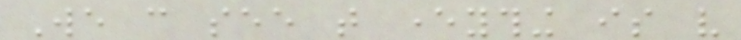We can see that everything is very
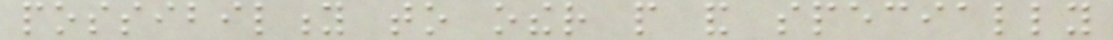possibility to other people and specially
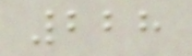228
